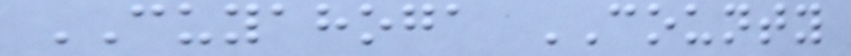CUYAHOGA COUNTY
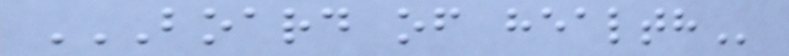BOARD OF HEALTH
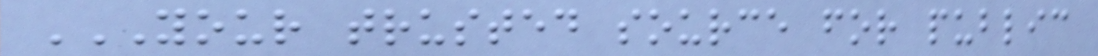YOUR TRUSTED SOURCE FOR PUBLIC
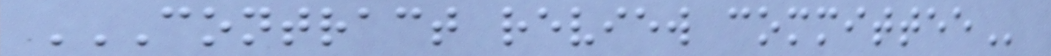CONTRACT REVIEW COMMITTEE
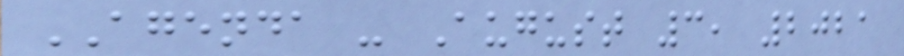AGENDA - August 3, 2021
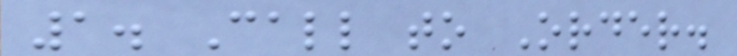1. Call to Order.
